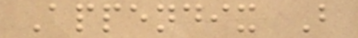Appendix B
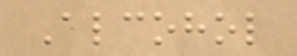Alcohol
